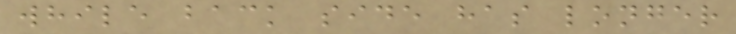while back side has longer
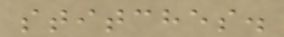stitches.
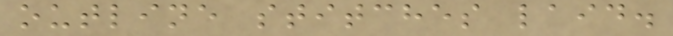outline stitches laid.
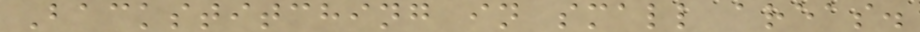Backstitching in small areas.
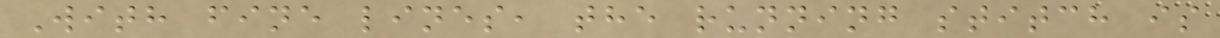With fine lines, the running stitch is
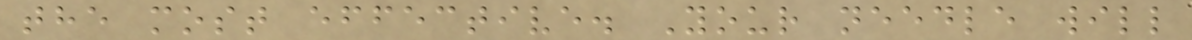the most effective. Your needle will
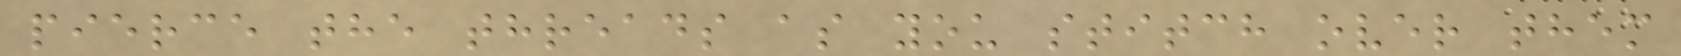pierce the threads as you stitch over them
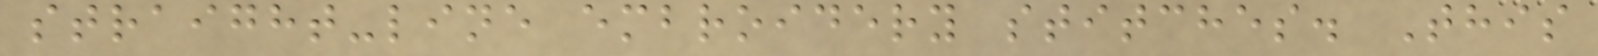straight-line embroidery stitches. This
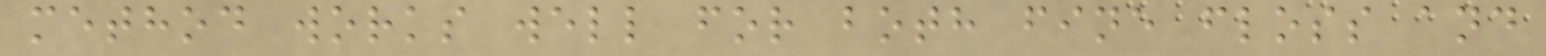method works well for both fine floss and
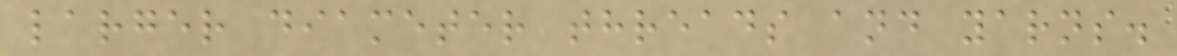larger diameter threads and yarns.
